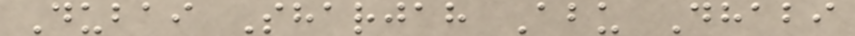Dubai Sharjah Abu Dhabi
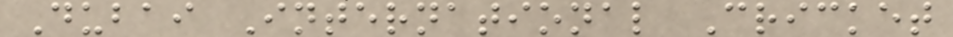Dubai International Cricket
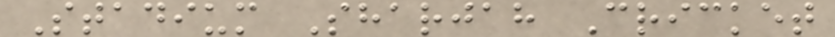Stadium Sharjah Cricket
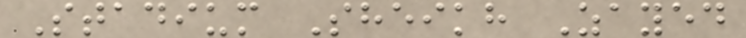Stadium Sheikh Zayed
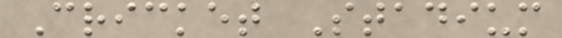Cricket Stadium
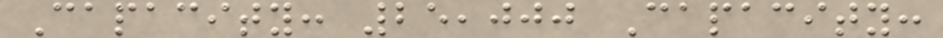Capacity: 25,000 Capacity:
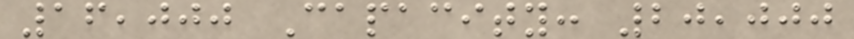16,000 Capacity: 20,000
